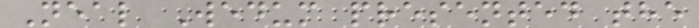Neal Wedum presented the
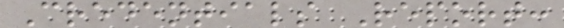Credentials Report:
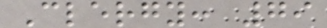Clergy: 79
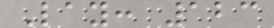Lay: 123
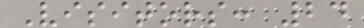Visitors: 24
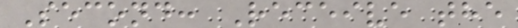Second: Receive the
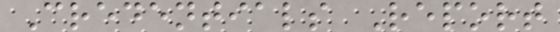Credentials Report
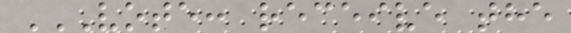VOTE: RECEIVE THE
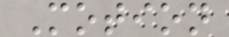Motion
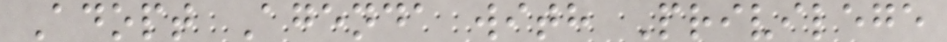Adopt Agenda with Privilege
